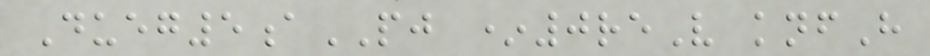Dueg5aPJ *0reV knfH
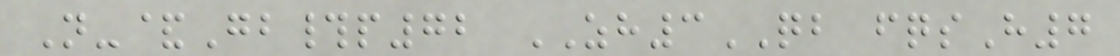N-&Gb#p72 ZH3QB fqsH7
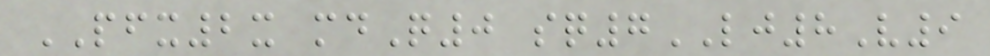PFX2x mdQ0 sq7LJ8V9
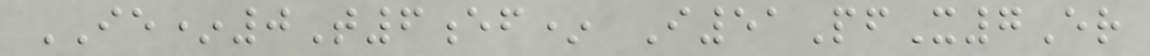IE*0T6ef* I51PfX7Er
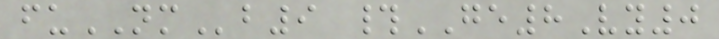fuNMb9 #GE8Vy0
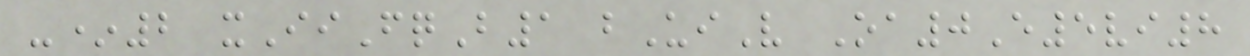-*2 xIiFqB1 bUiV Oa0E5vi8
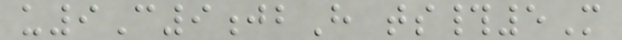u9C9jbH ts#5M
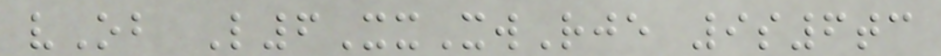vOb L6XxXwRje 9s6tc
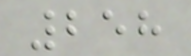258
